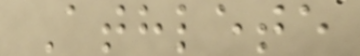Athlete
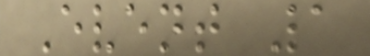Event 1
